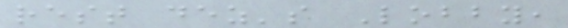rest dez's Lobby,
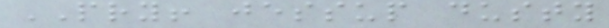PRY! jessup dusty
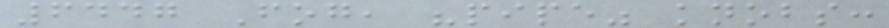6447 Fog, "pipe" knobs:
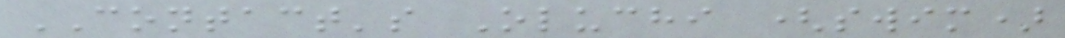CONTACT's Oluchi (swim)
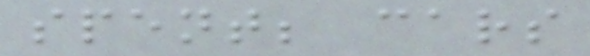spent; cars
